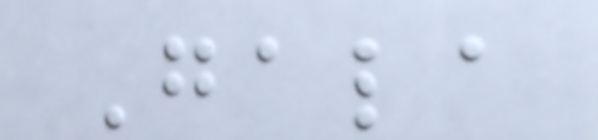Gala
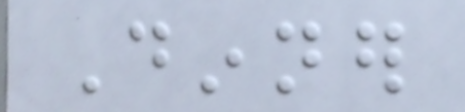Dinner
